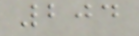204
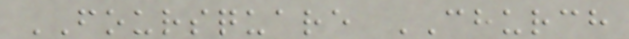FOURSQUARE CHURCH
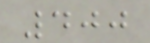400
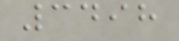3498
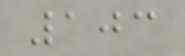103
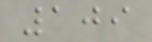109
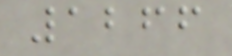1266
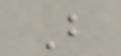B
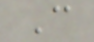C
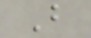B
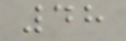48
